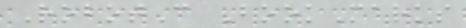RobotC BookMarks
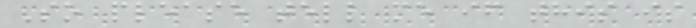So please tell me if this is
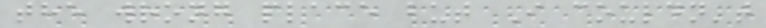the wrong place but I couldn't
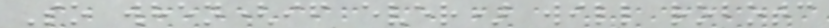So when(if ever) will robotc
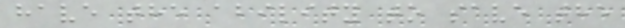have the ability to save the
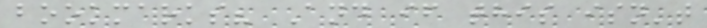bookmarks? And if this isn't
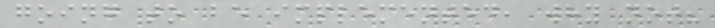going to be implemented, why not?
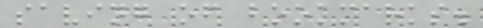saving of bookmarks.
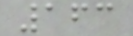163
